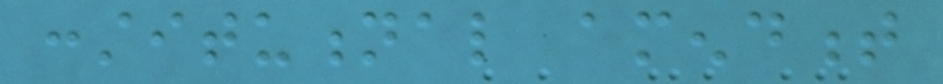constitutional amendment
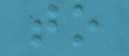to
